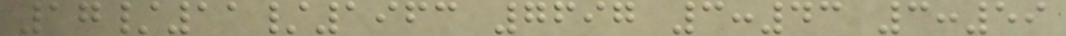17/11/1963 7697 3:43 3:59
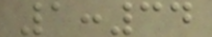1:34
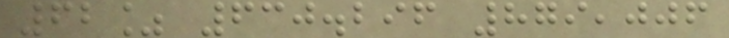62% 630.296 879,006
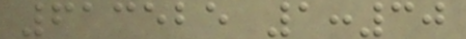613525 1:30
